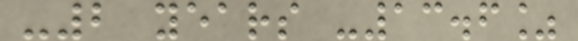-2 years -13.6%
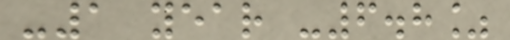-1 year -6.8%
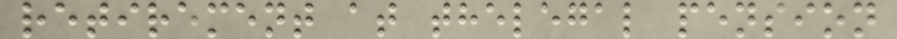retirement at thelegal pension
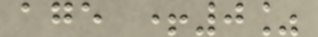age +0%
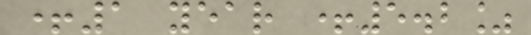+1 year +5.2%
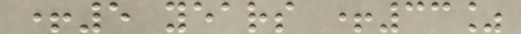+5 years +33%
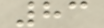83
